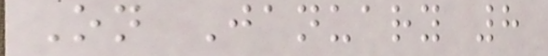On January 8
